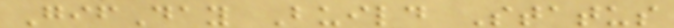GifDay Build Status
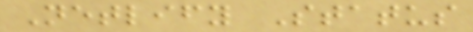Netlify Status
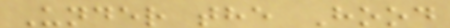Under the Hood
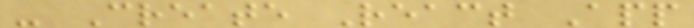- Create React App
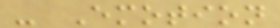- Emotion
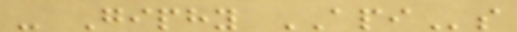- Giphy APIs
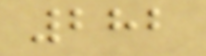282
